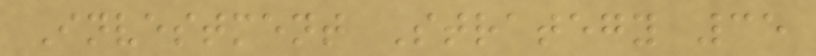Investment Strategy 35
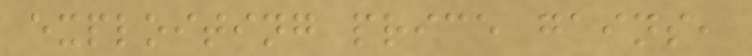exploiting price gains,
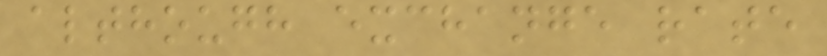although exchange rate
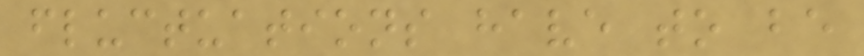fluctuations have to be
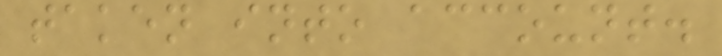taken into account.
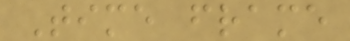Time frame
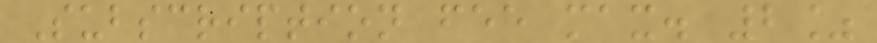Subscription fee max. 2%
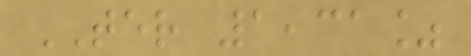TER 1,31%
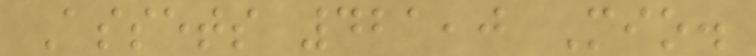Assets 421,0 Mio.
